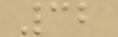32
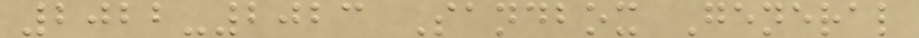2022-2023 Sandbox General
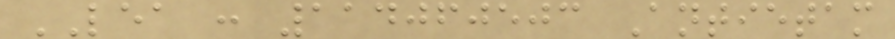LEA : 114060503 Antietam
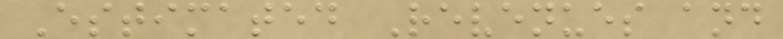Estimated Revenues and
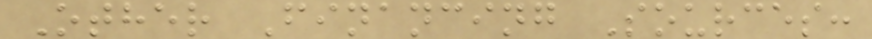Other Financing Sources:
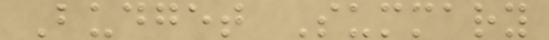Budget Summary
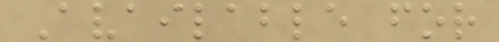Available for
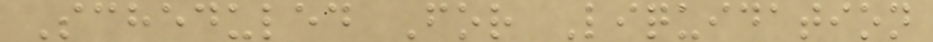Scheduled For Liquidation
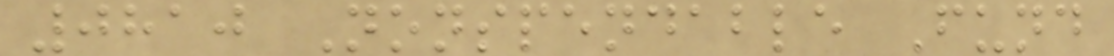0810 Nonspendable Fund
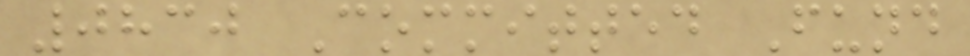0830 Committed Fund
